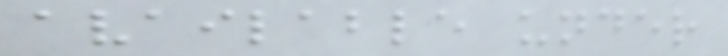available under
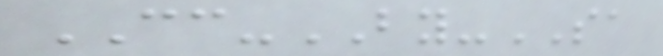CC-BY-SA
